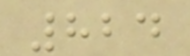824
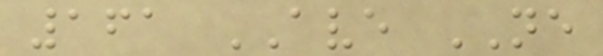161 AVE NE
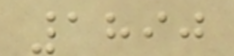1890
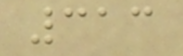313
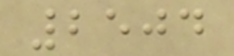2504
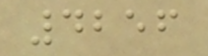4256
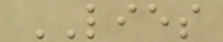LIES
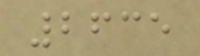2635
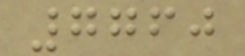7760
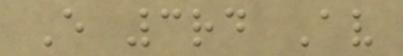E 3rd Av
